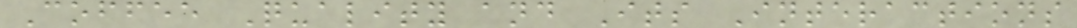Coffee Quality and Its Interactions
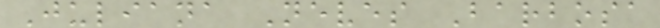Juliana Neves Barbosa
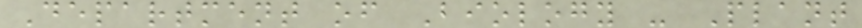Department of Biology - Plant
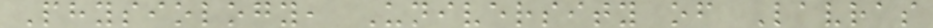Physiology, University of Lavras
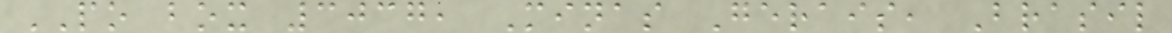PO box 3037, Minas Gerais, Brasil
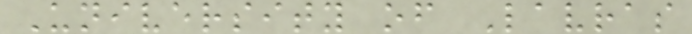University of Lavras
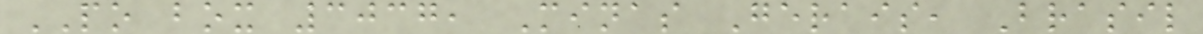PO box 3037, Minas Gerais, Brasil
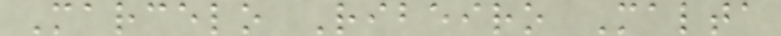Marcelo Ribeiro Malta
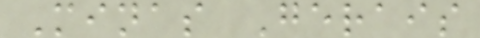Minas Gerais
